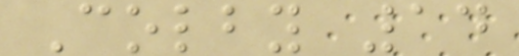Colby 14
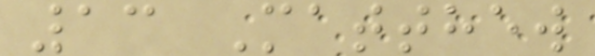13 Matthew
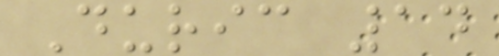Duric 14
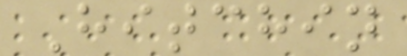Hitchin
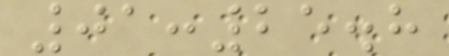01:25.8
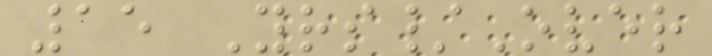15 Yrs/Over
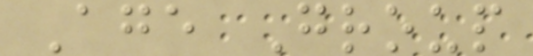Age Group
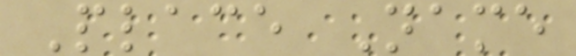Place Name
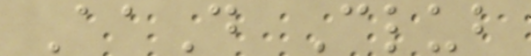AaD Club
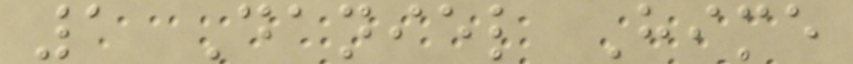1 Daniel Hime
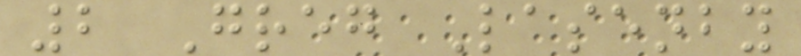2 Greg Lasenby
